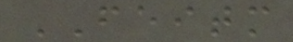FEITM
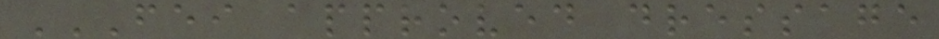FEI APPROVED DRESSAGE
